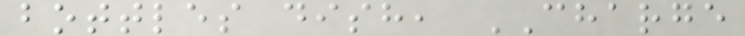bottles dish, CHARGE
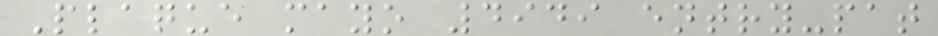Plaque mayo 4949 entry-pat
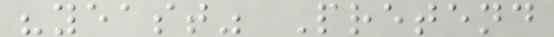"yeast" Pretend
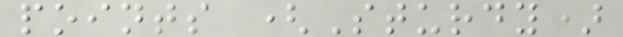points (Sturdy)
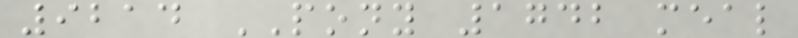9214 PONY 1742 meal
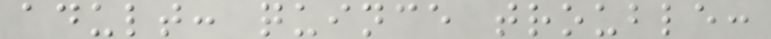adult: quince trouble:
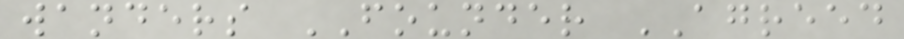wanders FOUNDER AGREED
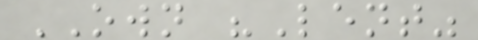OWN "Lent"
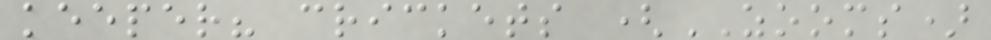keeper? crickets (ZOOMS)
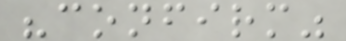"confirm"
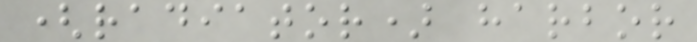(radiator) harbor
